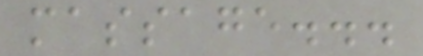massage...
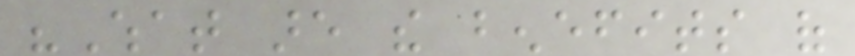"What are the benefits of
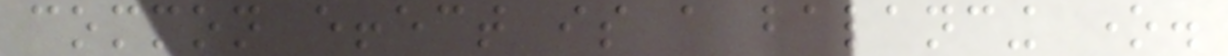common effect is a balancing one.
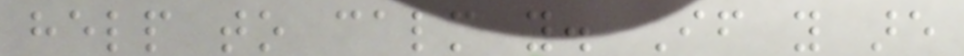help to calm you. If you are
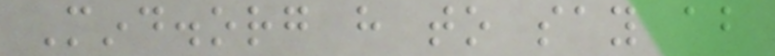Mind.org have to say about
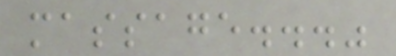massage..."
